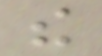the
